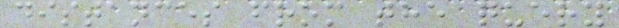distances from the query
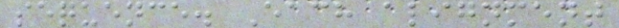sequence. Each alignment
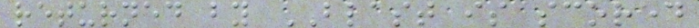returned by BLAST is scored
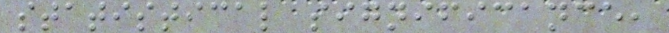statistical significance,
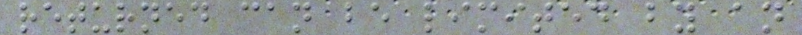returned can be limited by an
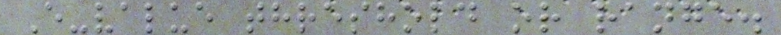E-value threshold or range.
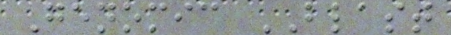Genomic BLAST
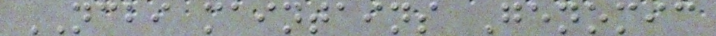NCBI maintains Genomic
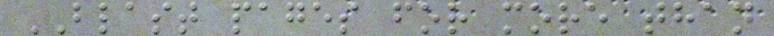BLAST pages for more than
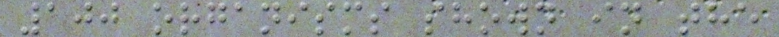100 organisms shown in the
